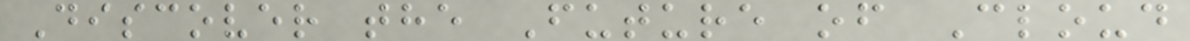Discover the Future of Cloud
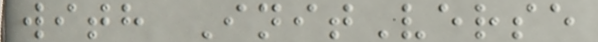with InitVerse
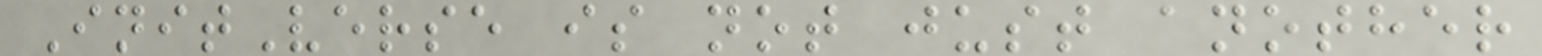InitVerse is not just another
